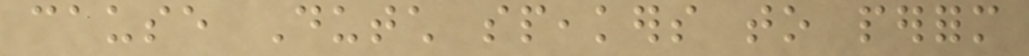cause Dutch speakers to perform
